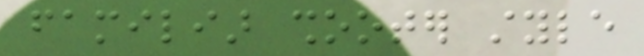familiar shooter style
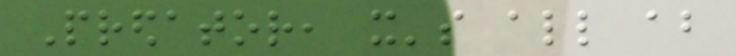Predator, it's all about
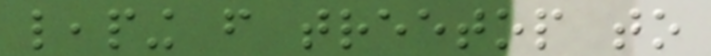leaping from treetop to
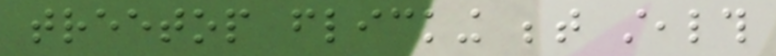treetop flicking between stealth
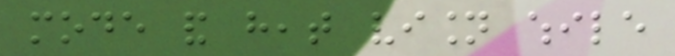mode and heat vision while
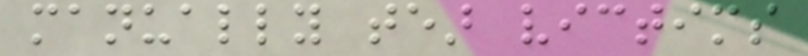manually tear victims
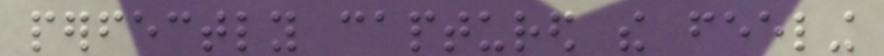perfectly captured the feeling
